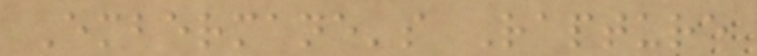Embermane's Rapture
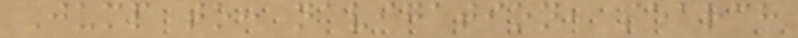Jump to: navigation, search
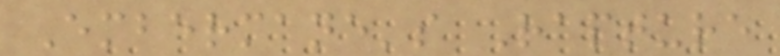Embermane's Rapture
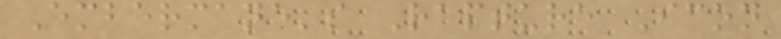Embermane's Rapture Icon
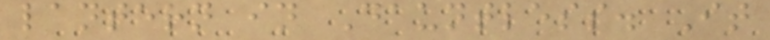lantern in Dauntless. It
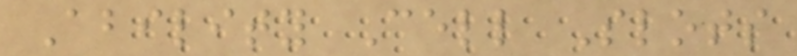Ability Cell Slots
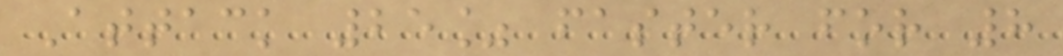Attack 25% faster for 8
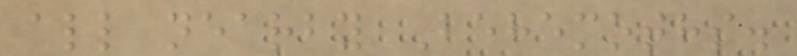all nearby Behemoths.
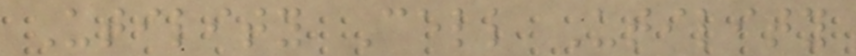Utility Cell Utility
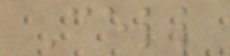Cell
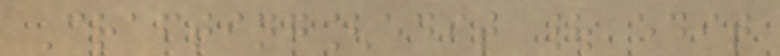Crafting[edit | edit
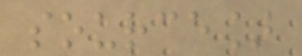source]
